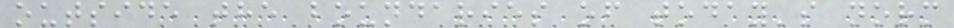outside the boundaries of today's norm
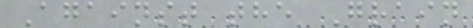Against the Grain
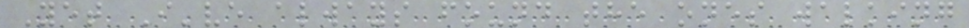Yet I've always found the ones walking
